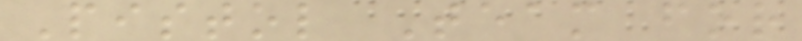Pistol Team for
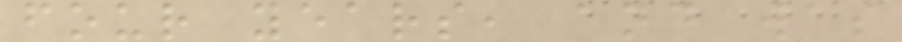four years, and was
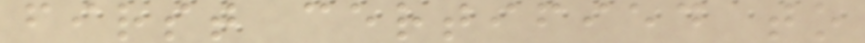first certified to
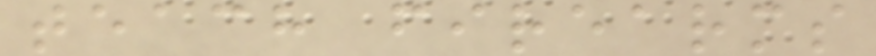teach firearms
